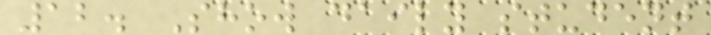12. Show daily student
